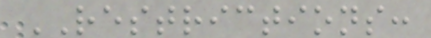RESTRICTIONS:
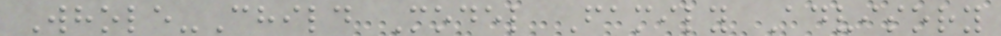Whole-Child Model Family Advisory
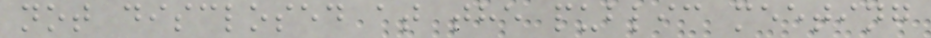not disclosed at the public meeting
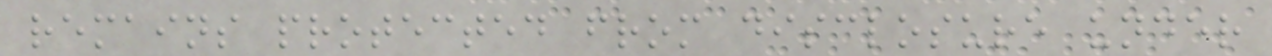remains protected from disclosure under
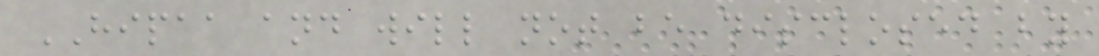HIPAA and will not be disclosed by
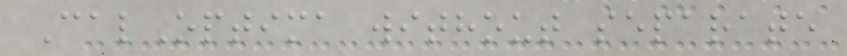CalOptima without separate
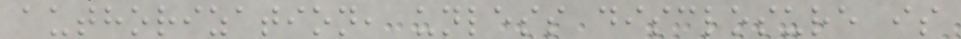authorization, unless disclosure is
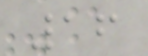16
